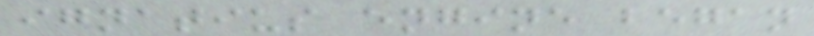ignatius engine began
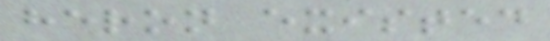heron existed
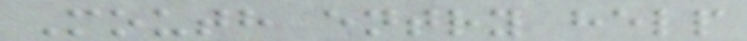Mouth entry help
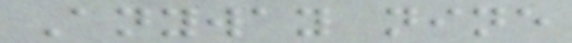Anyway nine
